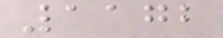1172
